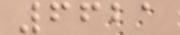6621
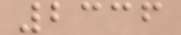2336
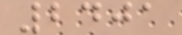2401
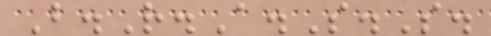B.R.A.S.S.
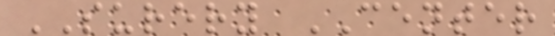SURERY CENTER
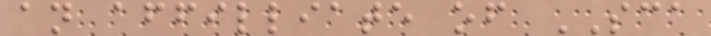an affilliate of SCA
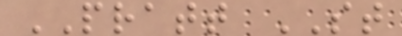PRATT ST
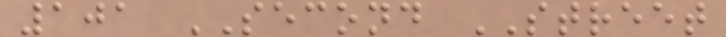101 SECOND STREET
